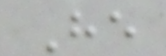He
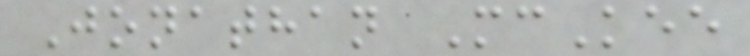Jonathan McKee
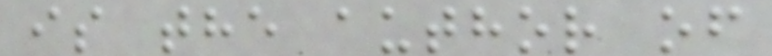is the author of
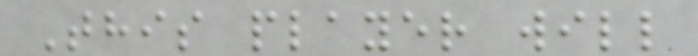This player will
